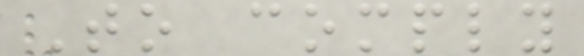To comply
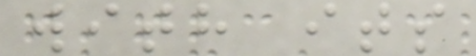with its
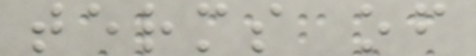terms of
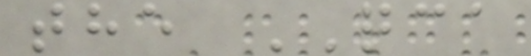the QCA
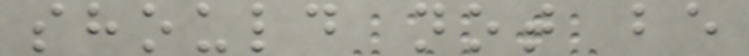should not be
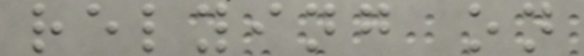relying on
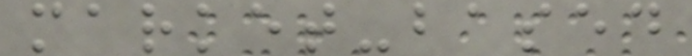market-based
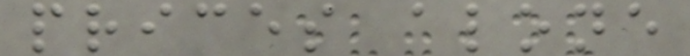prices alone
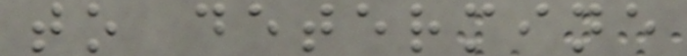to determine
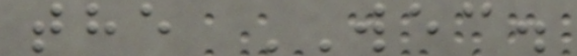the WEC.
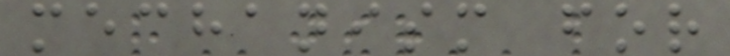mechanism for
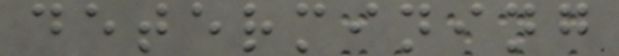determining
